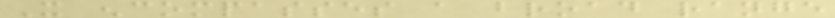It encompasses a broad range
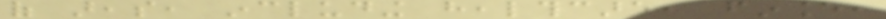of areas, including healthcare, finance,
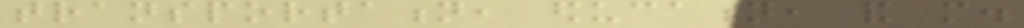transportation, education, and more.
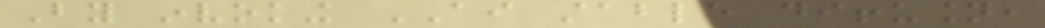By invoking AI stable diffusion,
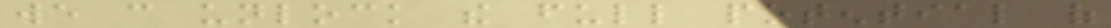we can unlock the full potential of
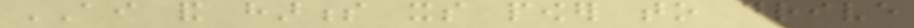AI and harness its power to drive
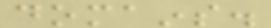domains.
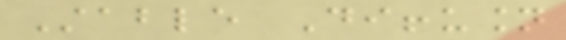Stable Diffusion
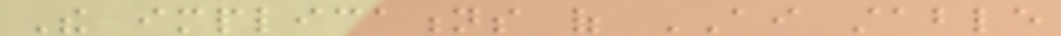The implications of AI stable
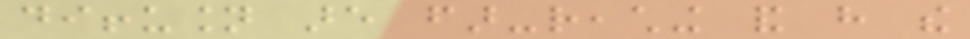diffusion are far-reaching and have the
